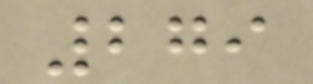279
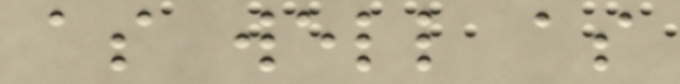as well as
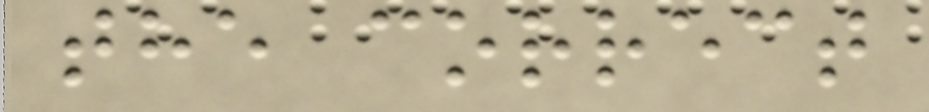the correct
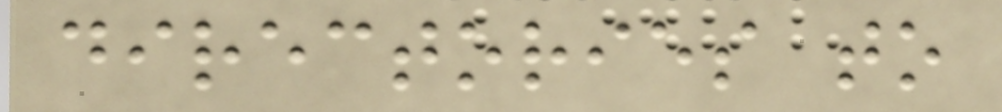directories to
